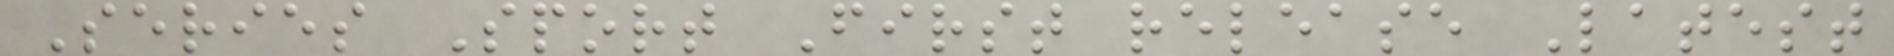Series Sport First release Latest
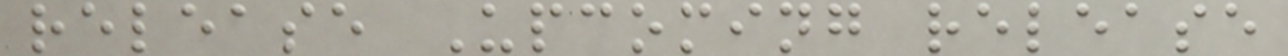release Upcoming release
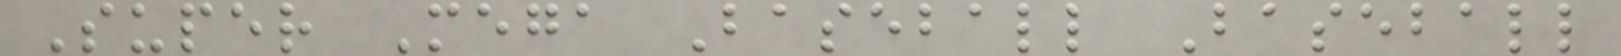Super Mega Baseball Baseball
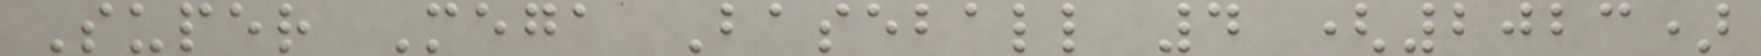Super Mega Baseball 4 (2023)
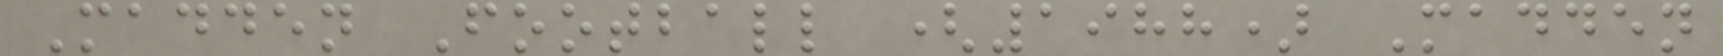Madden Football (1988) Madden
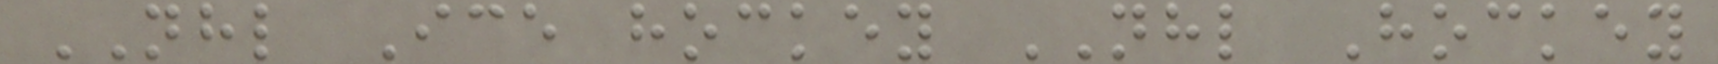NHL Ice hockey NHL Hockey
